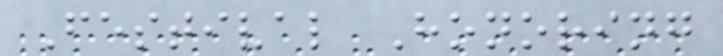Festival Honoring
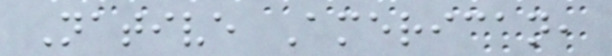Native American,
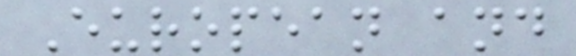European and
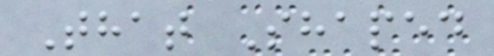That Shaped
